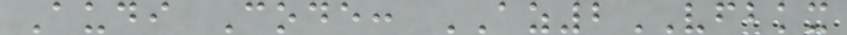Audi Code: AZ2VFBKX
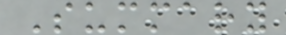Summary
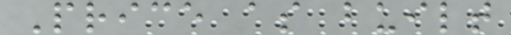Price as built
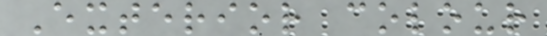Exterior colour
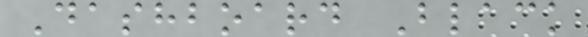Dashboard Black
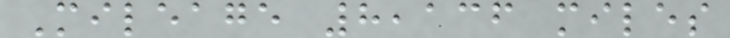Mileage 8,136 miles
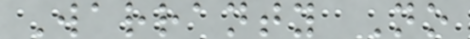Warranty No
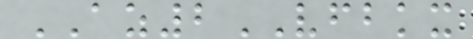AZ2VFBKX
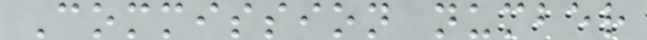Commission number
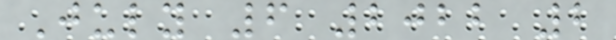July 6 2022 2
